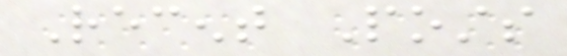Recent Posts
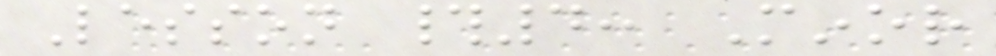Lesson #4: Minor
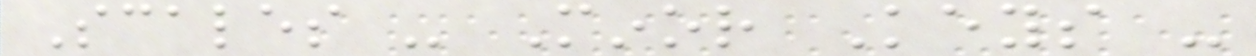Scales - Minor Keys -
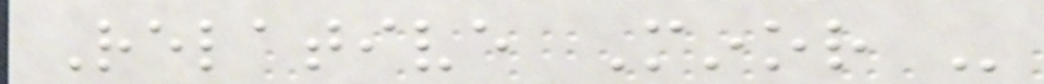Relative Minor -
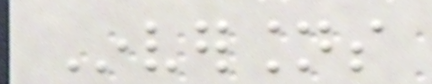Inversions
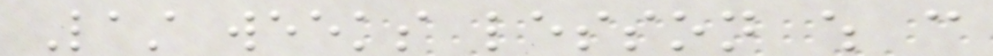Last weeks lesson which can
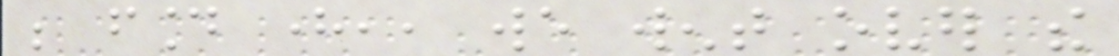be found here,, we went over the
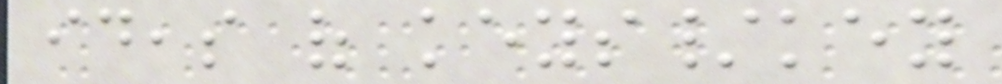ideas of keys/key
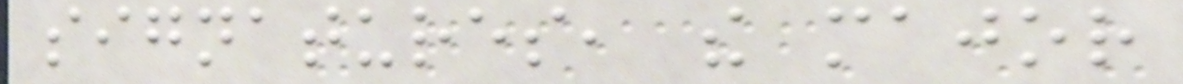signatures, the major
